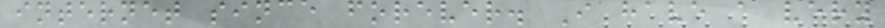internet since forever. I have a very
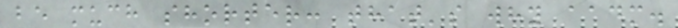be much shorter: that's why aadm.
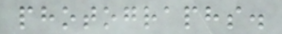photographs.
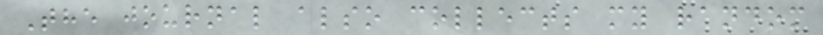The journal also collects my random
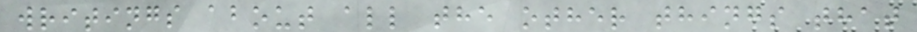writings about all the other things that
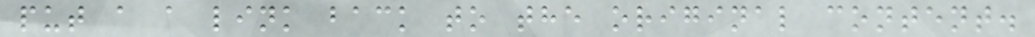put a a link back to the original content.
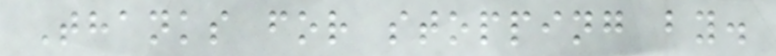Thanks for stopping by.
